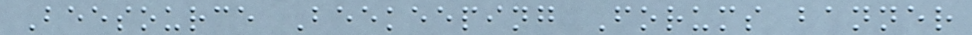Beesource Beekeeping Forums banner
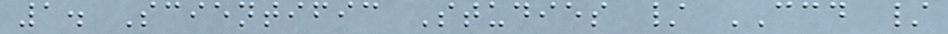1. Scientific Studies / CCD /
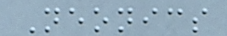Neonics
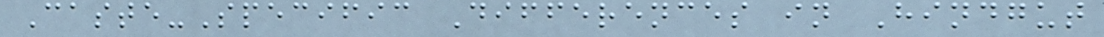Caste-Specific Differences in Hindgut
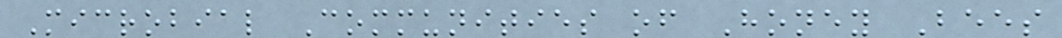Microbial Communities of Honey Bees
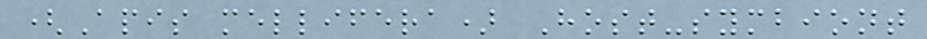(Apis mellifera) Host-symbiont
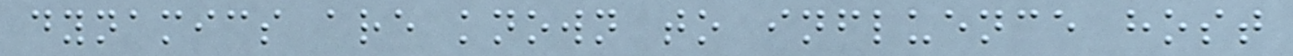dynamics are known to influence host
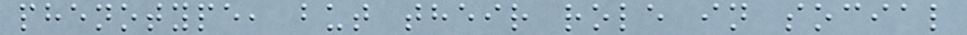phenotype, but their role in social
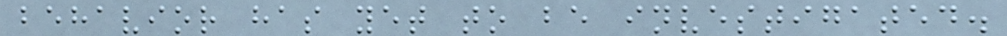behavior has yet to be investigated.
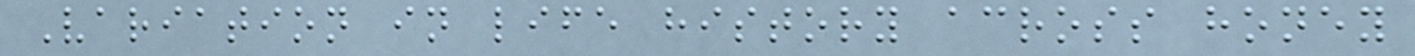Variation in life history across honey
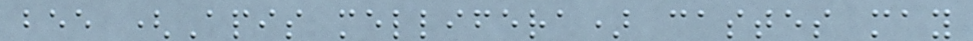bee (Apis mellifera) castes may
